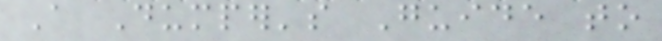A Dumper's Guide to
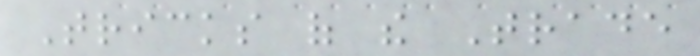Tricks of the Trade
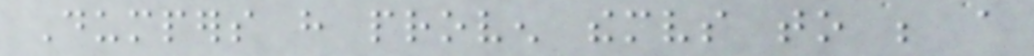Dumpers have proven themselves to be a
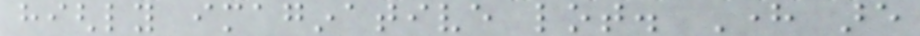highly imaginative lot. Here are
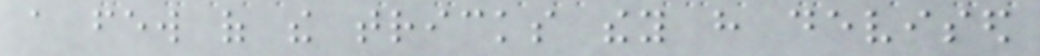a few of the tricks they have devised
